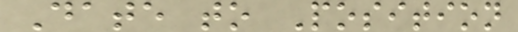Date to Position
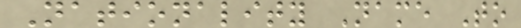Nationality Name To
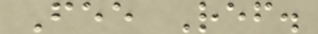Fee Ref.
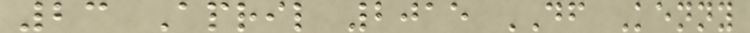23 April 2015 DF Kenny
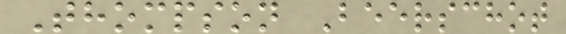Thompson Beerschot
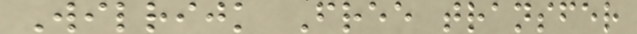Wilrijk Free transfer
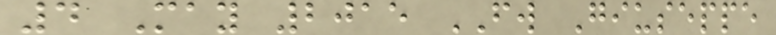4 May 2015 FW Giuseppe
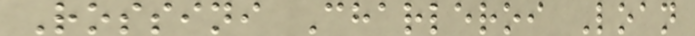Rossini Charleroi Loan
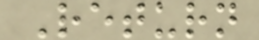Return
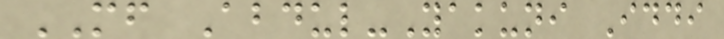MF Abdul-Yakuni Iddi
